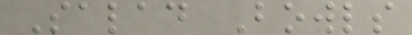Salad Bowls
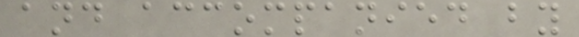and accompanied by
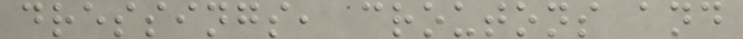dressings, croutons and
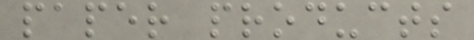paper products
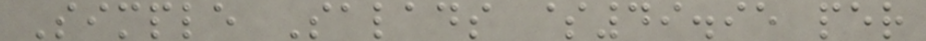Simple Salads $49.95 per
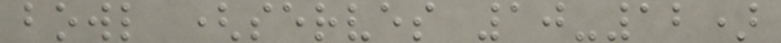bowl (serves 10-12)
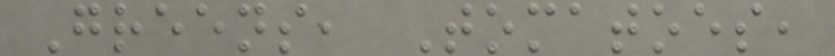Greens, Tomatoes,
